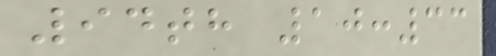94th 10:33
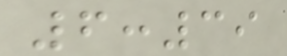6:39
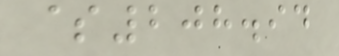$208.94
